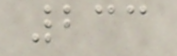233
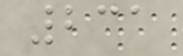231
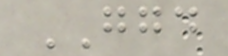GGD
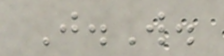J.W.
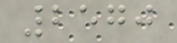2570
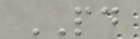PD
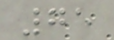75
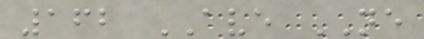162 AVE NE
